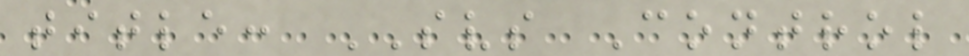title: SVS Control
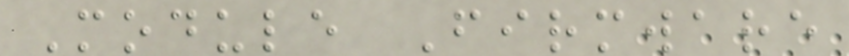Module Firmware
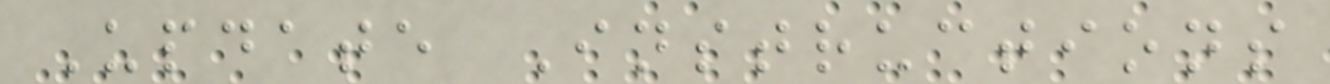Update Instructions
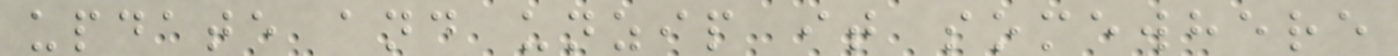update and unzip it somewhere
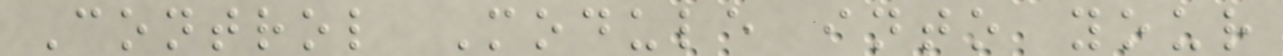Control Module into your
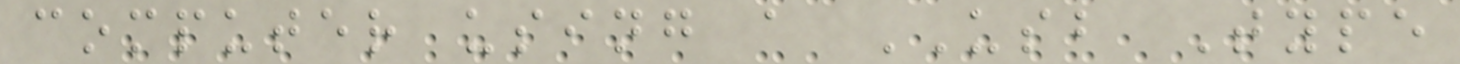computer using a USB Type
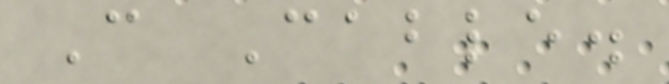C Cable.
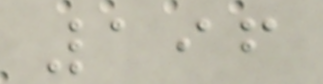196
